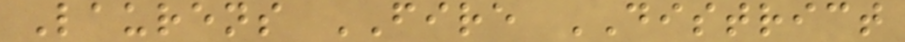Laurens FIRE DISTRICT
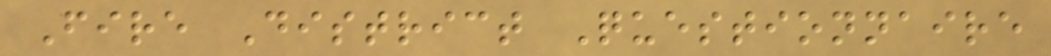Fire District Questionnaire
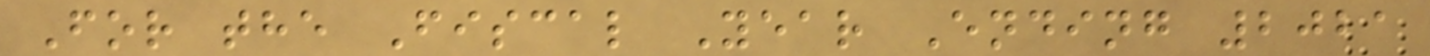For the Fiscal Year Ending 2021
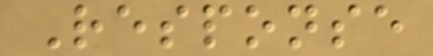Response
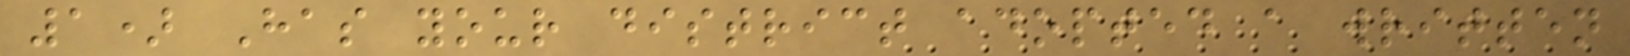1) Has your district adopted a written
